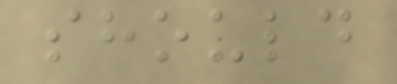should
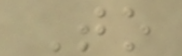To
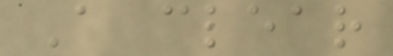A clear
